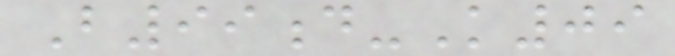B99d-K09
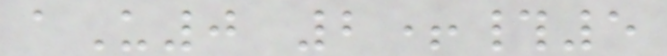aU0 2+#5
